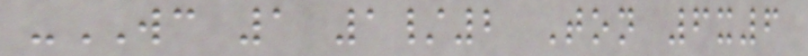-WC 1 1/2 Ton 6x6
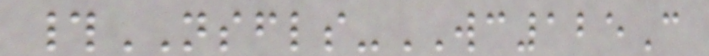#NSFLS-WC125C
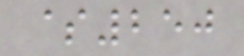$250
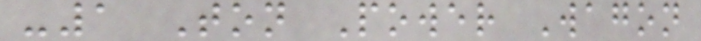-1 Ton Power Wagon
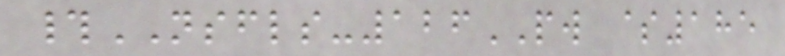#NSFLS-126PW $185
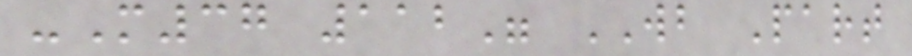-M37 112" WB Part
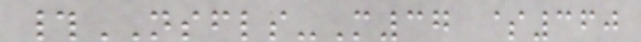#NSFLS-M37 $360
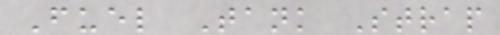Fuel Tank Strap
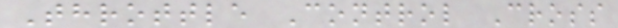Throttle Control Cross
